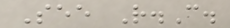See R.C.
